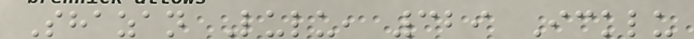Shazan Lulu, 329 Icklu
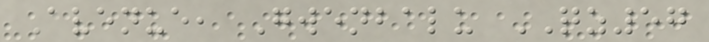Avenue, Gwenbalu QZ57
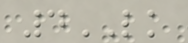4LK
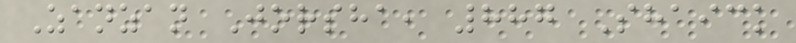Zanzan Jorsha, 887 Shaick
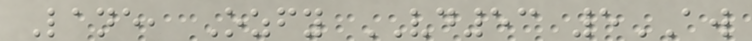Lane, Ozfy VD53 5AW
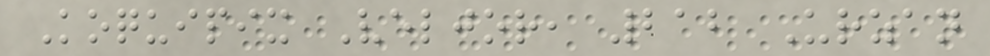Koquipix Veljor, 212 Urzan
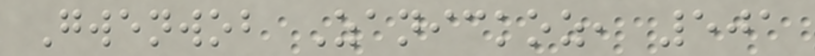Gwenwob Zanickoz, 501
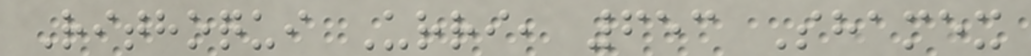Rithoqui Urri, 653 Shamex
